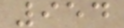954
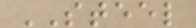STEEL
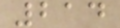214
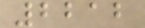2212
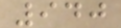940
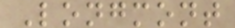Longmont
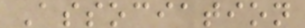Association
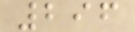296
